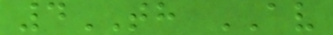4TH AV
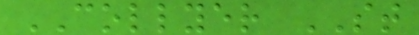COLLYER ST
